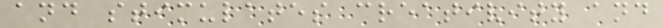and stimulates creativity and
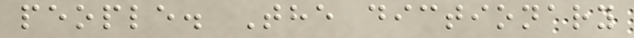people. The dictionary
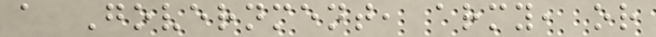a Government, army, or
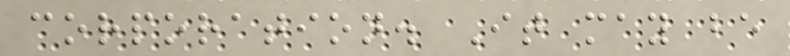corporation. It may be
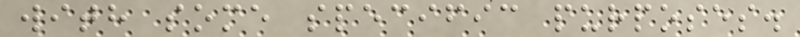with some specific purposes.
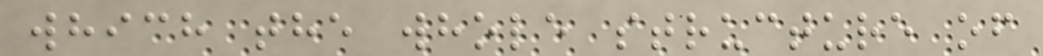which the whole structure of
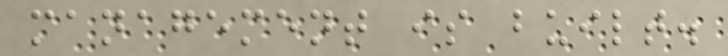management is built.
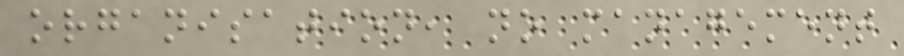organisation, no management
